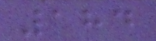184
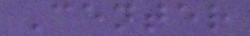Center
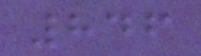846
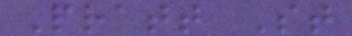Pratt St
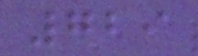729
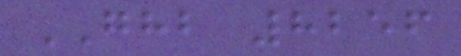GHB 8256
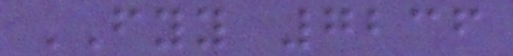FYY 7236
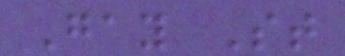Gay St
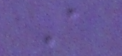A
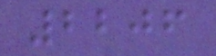2206
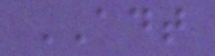ADT
